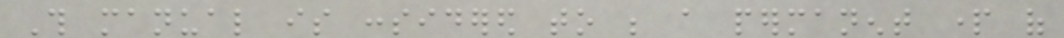This manual is considered to be a permanent part of
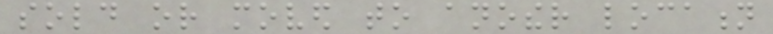sold or moved to another location
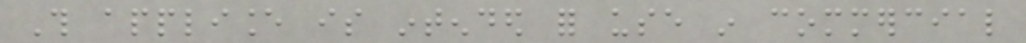This appliance is intended for use in commercial
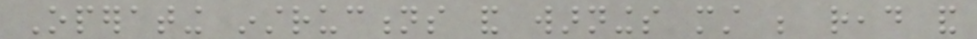Operating instructions and warnings must be read and
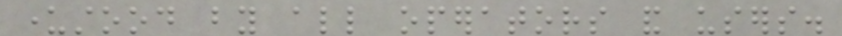understood by all operators and users.
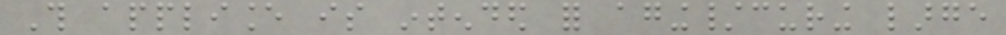This appliance is intended for aging/curing large
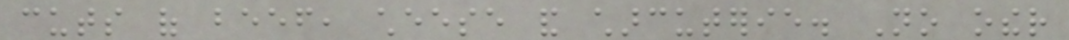cuts of beef, cheese and charcuterie. No other
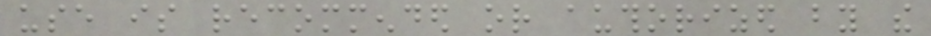use is recommended or authorized by the
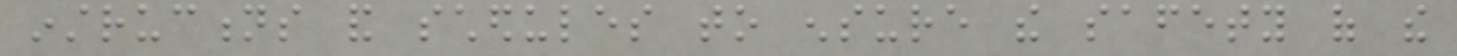instructions and schedules to ensure the safety of the
